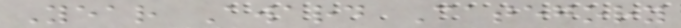Year Award Category
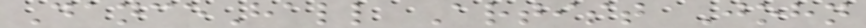DanceHall Artist John
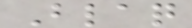Blaq
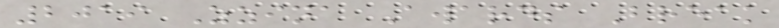2019 Zzina Awards Break
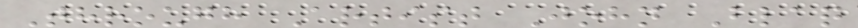Through Artist John Blaq
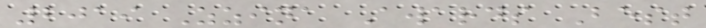2019 Zzina Awards Best
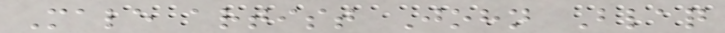Male artist John Blaq
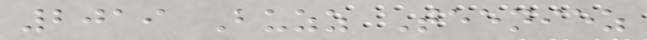2019 Buzz Teeniez
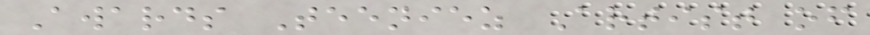Awards Teeniez Artist of
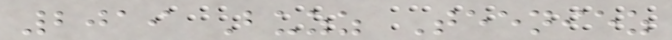2019 Buzz Teeniez
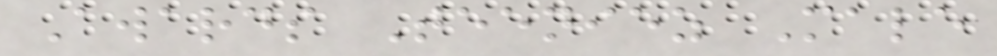Awards Teeniez Male
